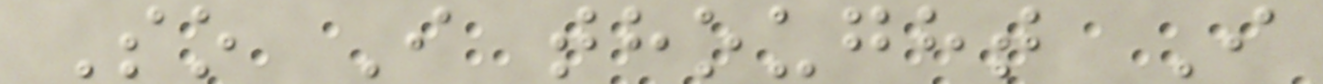So I thought I
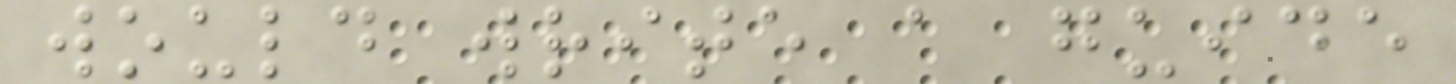would write a guide
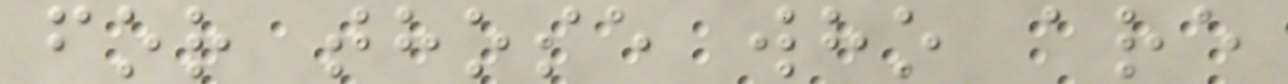for those who are
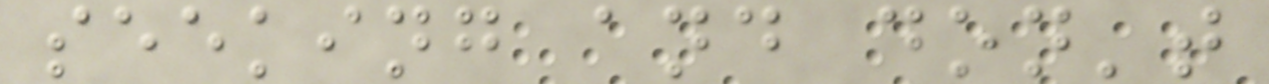seeking and don't
